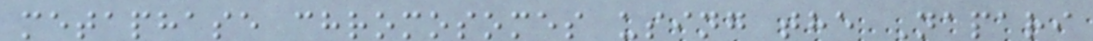metaphase chromosomes using the Napari
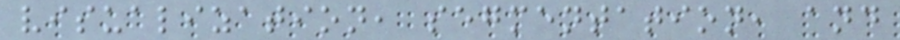visualization, segmentation, and
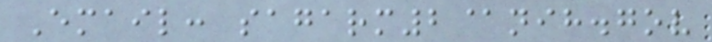Email: sagarm2@nih.gov
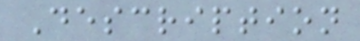Description
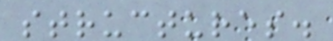structures.
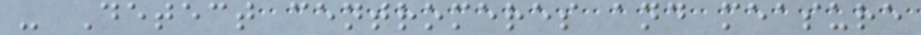- Detect centromeres and measure
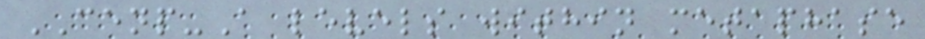CENP-A levels within metaphase
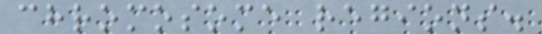chromosome regions.
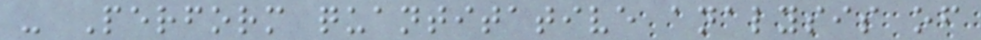- Perform quantitative analysis of
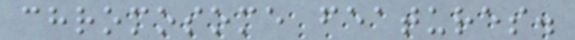chromosome features.
